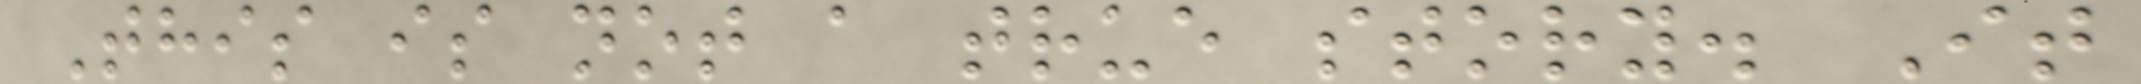This is not a true story. It
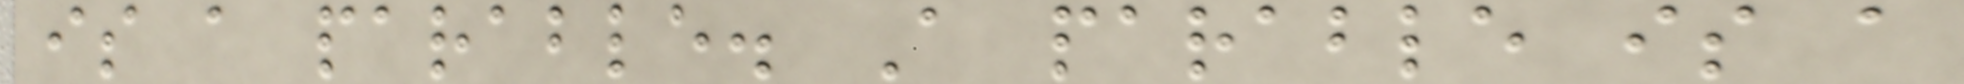is a parable. A parable is a
